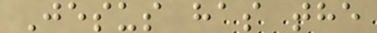Jesus has the
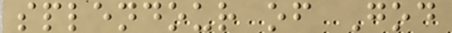splendour of God
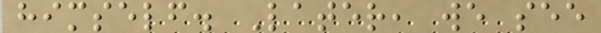himself. Later, we see
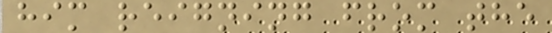him reigning from the
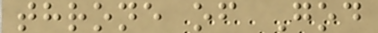throne of God
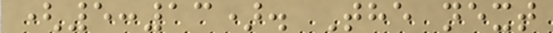(5:13). The next
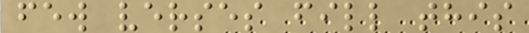few verses fill this
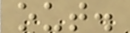out.
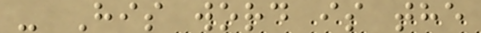- His word is the
